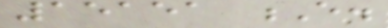15151 E.
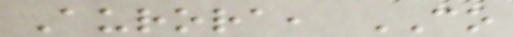Aurora, CO
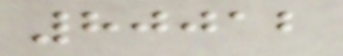80012
